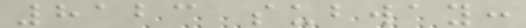8123 subway:
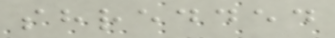shredded
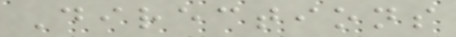Directions
